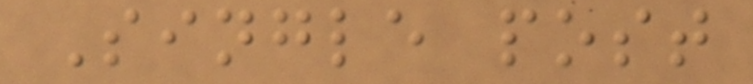Single post
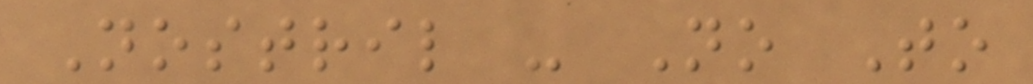Nostril - No To
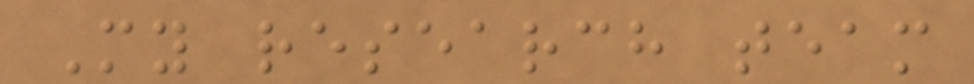My research team
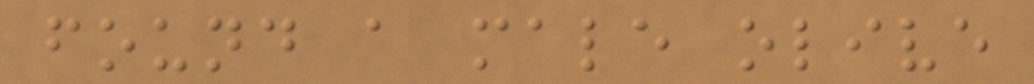found a male olive
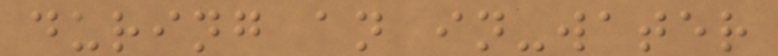during an in-water
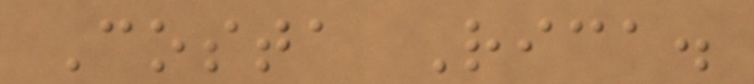Costa Rica.
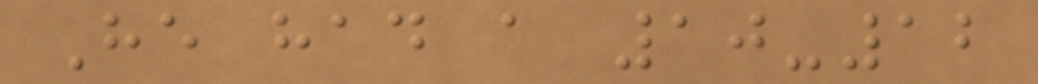He had a 10-12
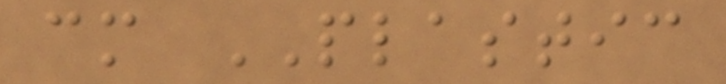cm PLASTIC
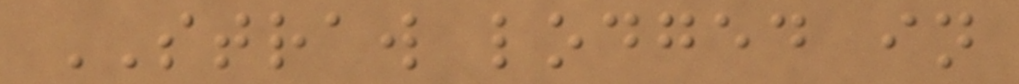STRAW lodged in
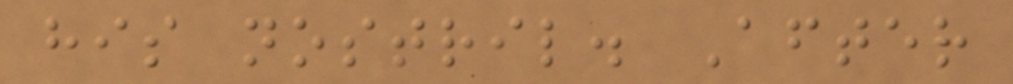his nostril. After
